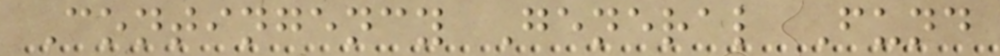Contingency General Fund
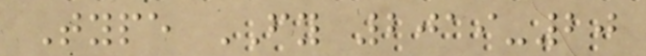Type FY 2019-20
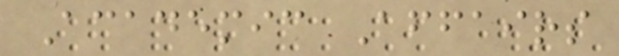Academic Affairs
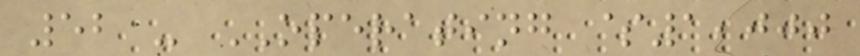52 - OPERATING $1,000
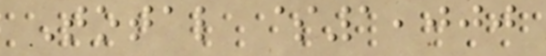Total $1,000
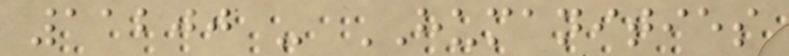11200 - HUMANITIES
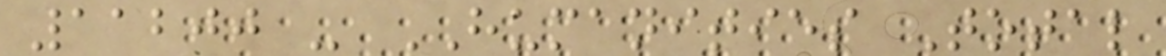11200 - HUMANITIES Total
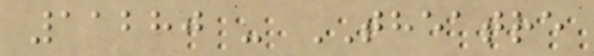11280 - THEATRE
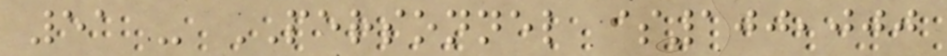51 - PERSONNEL $100,000
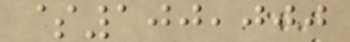$100,000
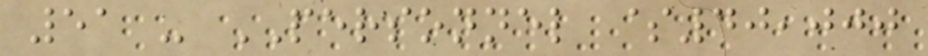51 - PERSONNEL $40,000
